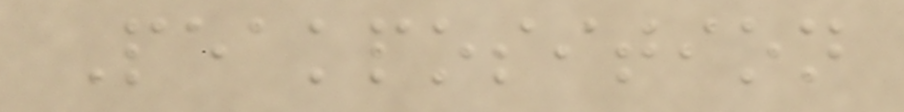Peakposition
